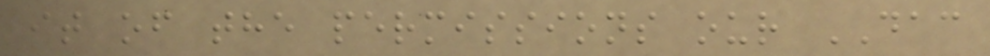it of the permissions our DAC
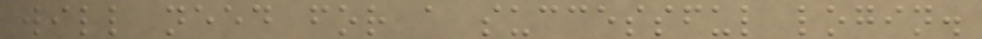will need for a successful login.
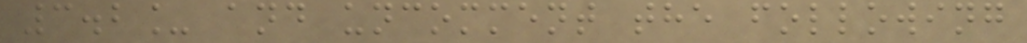3.2_ and uncomment the following
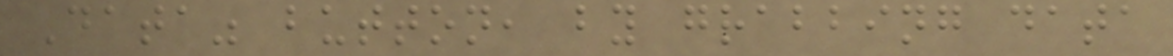Data" button, by grabbing data
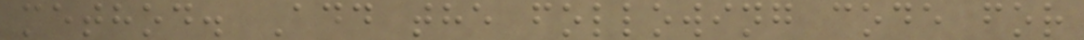method. Add the following code for
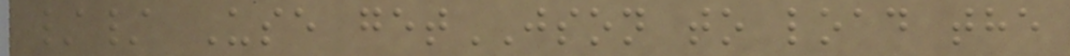// Use getJSON to load the
